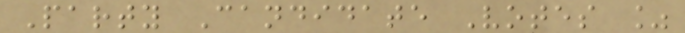Party Candidate Votes %
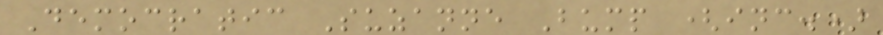Democratic Suzanne Bump (inc.)
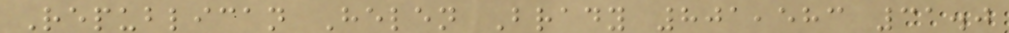Republican Helen Brady 801,583 31.0
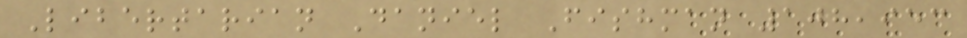Libertarian Daniel Fishman 108,953
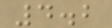4.2
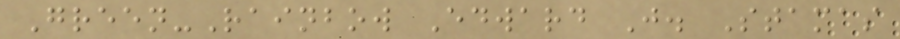Green-Rainbow Edward J. Stamas
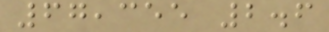67,355 2.6
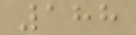188
